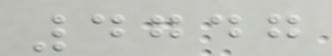4747
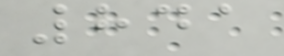841
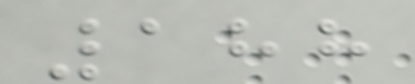188
